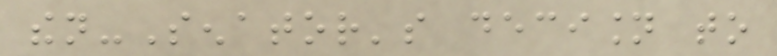then-Senator's decision to
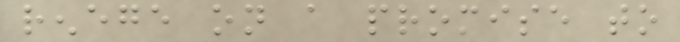renege on a promise to
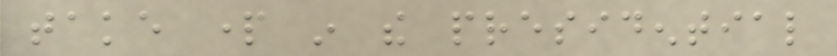take part in the presidential
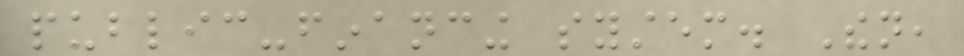public-financing system. Then,
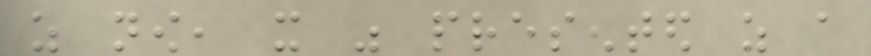as now, it was presented as a
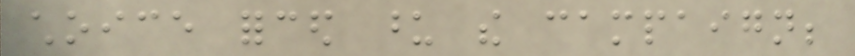choice forced upon the campaign;
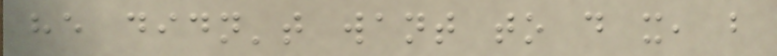he didn't want to do it, but
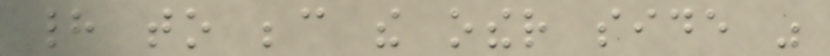had to because the other side was
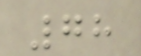78
